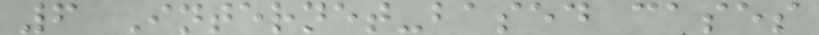6 Internet-based cases
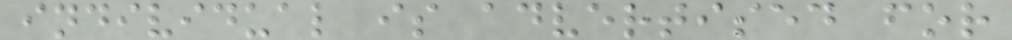individual is advertised for
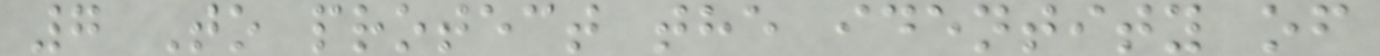7 To protect the identity of
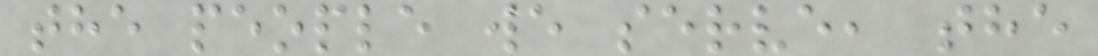the people we serve, the
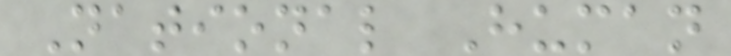National Human
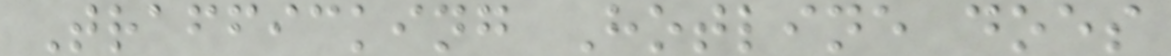Trafficking Hotline does
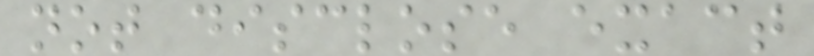not disclose exact
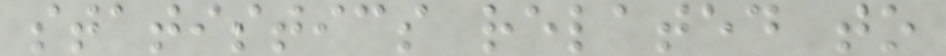statistics related to
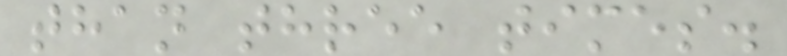than three times.
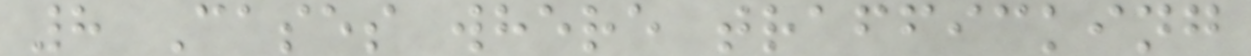8 Cases where trafficking
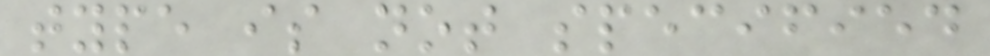type is not specified
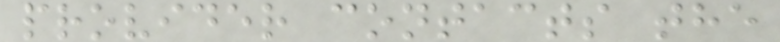provider contacts the
